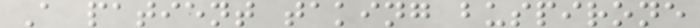A patient taking buspirone
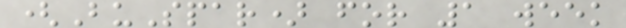(BuSpar) for 1 week
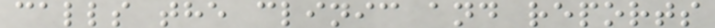calls the clinic and reports
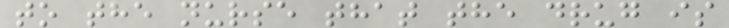to the nurse that the drug is
